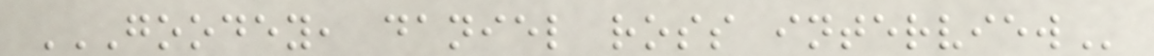GOODEY, DANIEL ROSS INTERVIEW
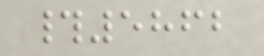#5862
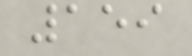159
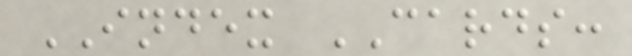INDEX CARDS:
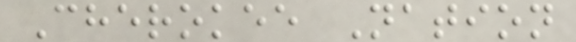Cherokee Nation
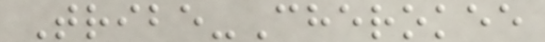Tribe-Cherokee
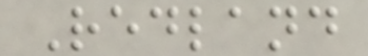Redland
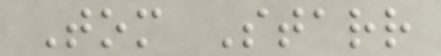Tom Starr
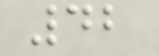42
